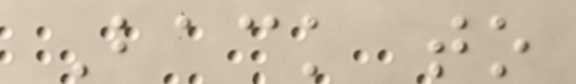Back to
